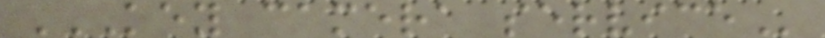KEY CAMERA SERVICE
